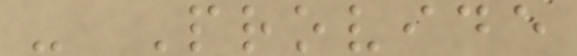- Provide
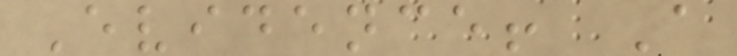Evidence! A
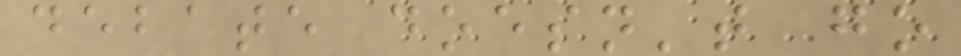debate doesn't go
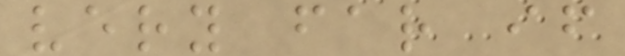very far if
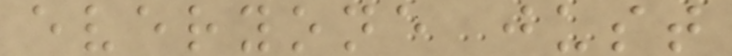everyone just
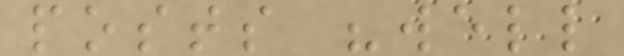posts "well
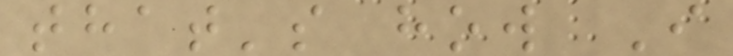that's how I
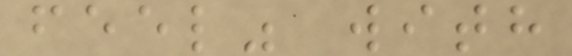feel" with
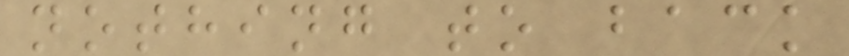nothing to back
